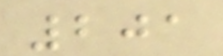201
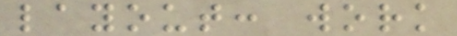layout: work
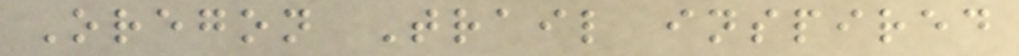Oregon Trail inspired
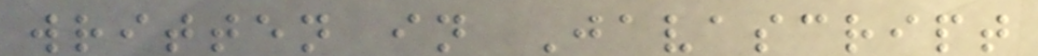written in Javascript
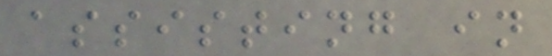assisting in
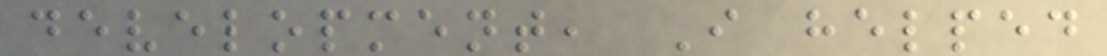development, I helped
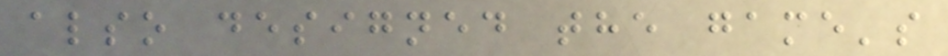also designed the game's
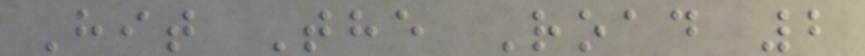Hit The Road 2
